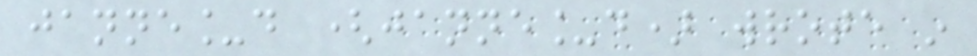janne_d (janne_d) wrote in
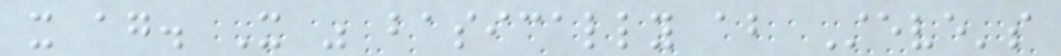it again. It was basically about Steve's
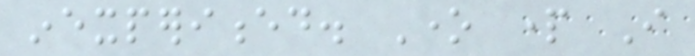inexperienced. One part I
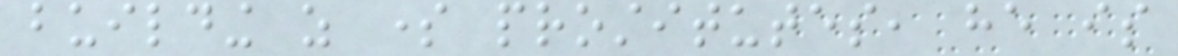building as some prostitutes, he is
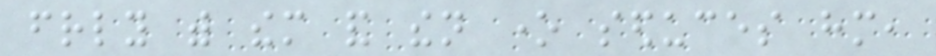friendly with them and then one seduces him,
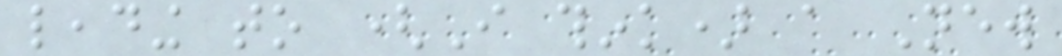leading to (I think) a New
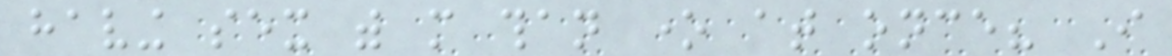having sex with more than one at once? I
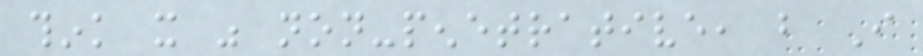think it was non-penetrative, but I
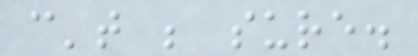can't be sure.
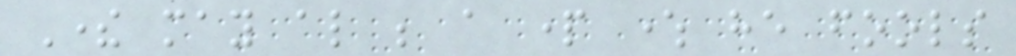There may also be a part where he fools
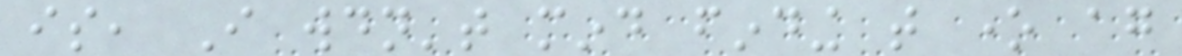is, I wouldn't mind finding that one again
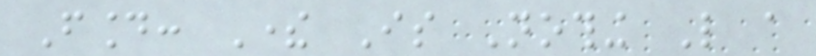Found: There Is Nothing Like a
